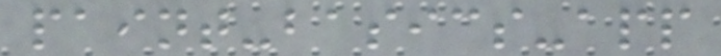paint-basics-app
